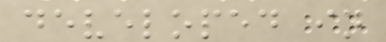developed in
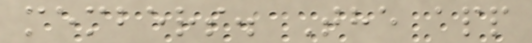members. The app
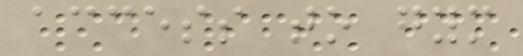access to gym
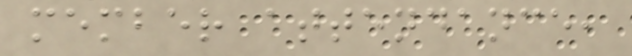member attendance,
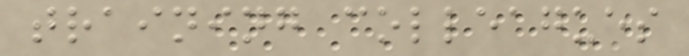training colleagues
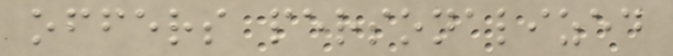offers personalized
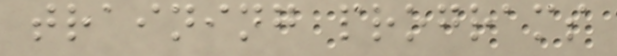training programs
